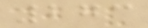273
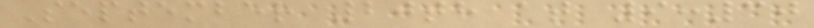September 20th at 9:30
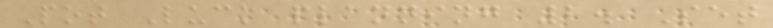Pot Luck planning 2. Set
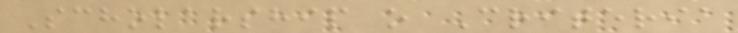Scholarship o Criteria
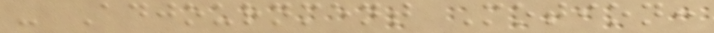- Adjournment Motion:
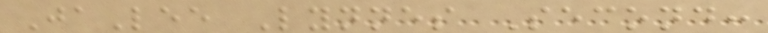JaLee Lynnes Second:
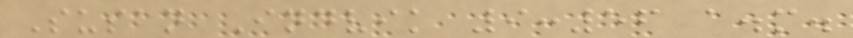Susan Indvik 9:56 a.m.
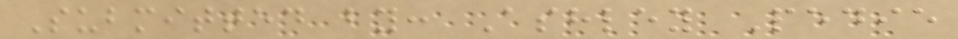Submitted by: Ashley Pedie
